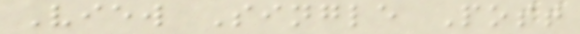View Single Post
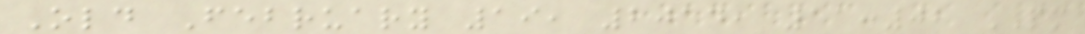Old February 19, 2014, 11:02 PM
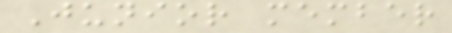Junior member
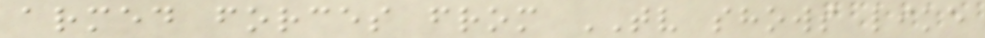armed forces from TV shows like
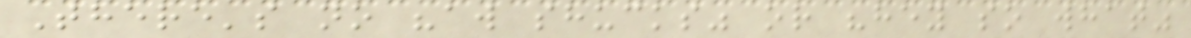There's no "aw shucks" or "hey so what"
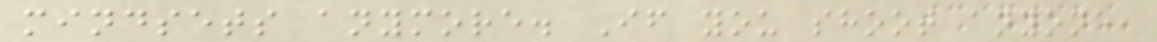mindsets anymore. If you shoot anyone,
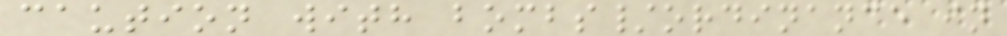caution with bombs/ordinance in
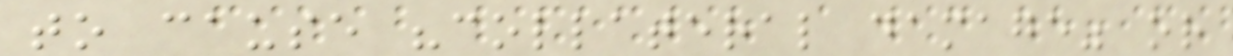to cause "collateral damage" or
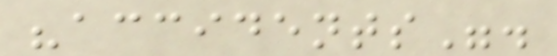"accidents".
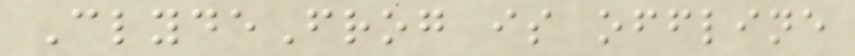ClydeFrog is offline
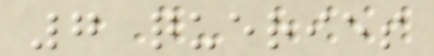7 queries
